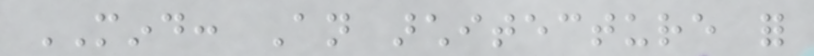MIND: An architecture for
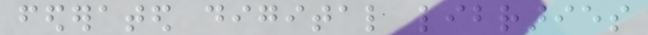federated digital libraries
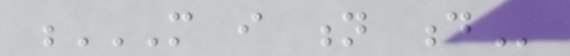M I N D
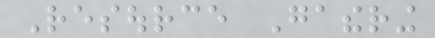Resource Gathering
